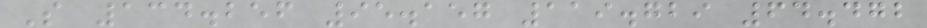S 134.256 95.157 119.729 64.472
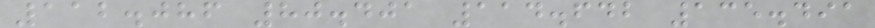112.086 80.401 114.642 135.491
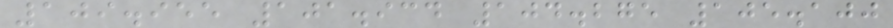109.955 101.934 104.275 105.100
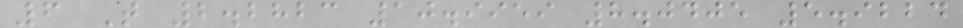6 T 2.2823 10.9959 8.0405 5.9224
